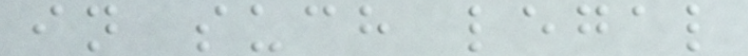in such legal
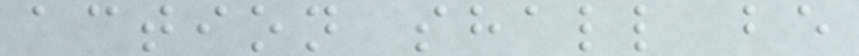action shall be
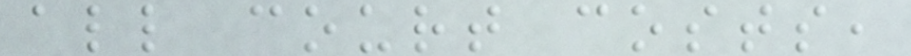all court costs,
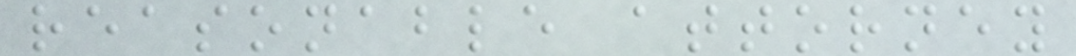reasonable attorney
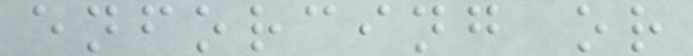enforcing or
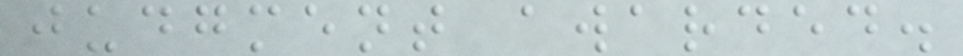judgment awarded.
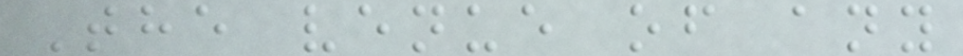The venue of any
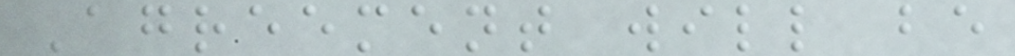Agreement will be
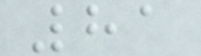81
